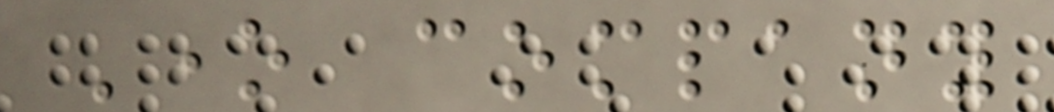One company
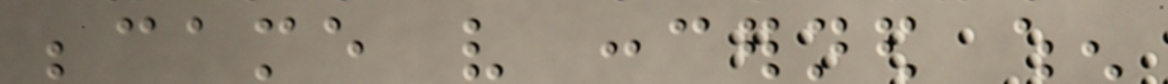became very concerned when
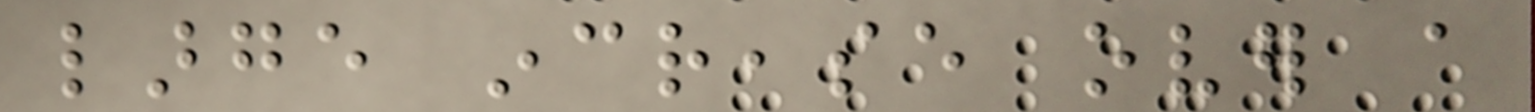large increase over a
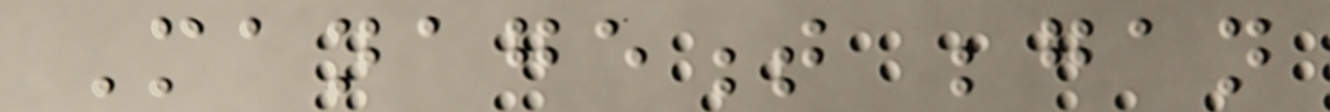Management began
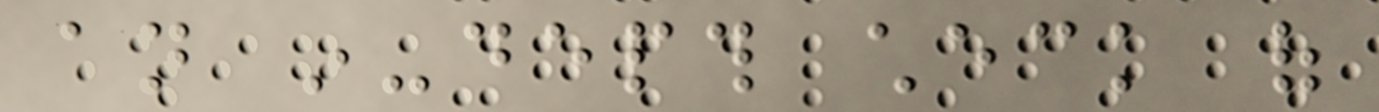an in-depth check of
